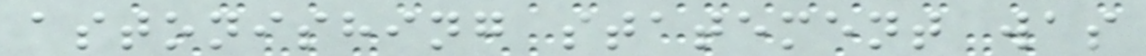astonishing statement was
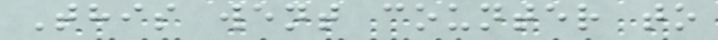This went counter to
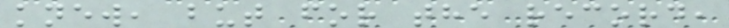knew, but for the record,
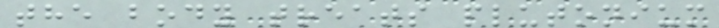the body treats plutonium
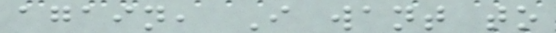again, I want to
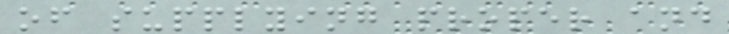of supplying proper and
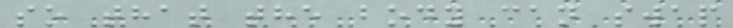so that the body can swap
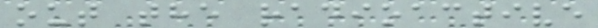out the radioactive
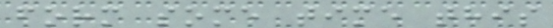form some time this
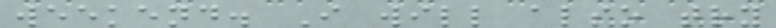weekend. I will also try
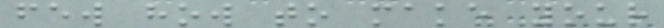few how to make your
